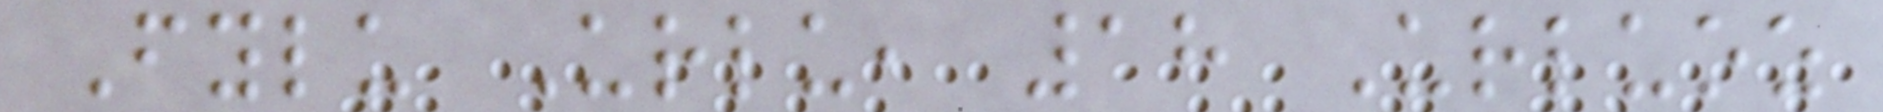Fylu Urlu, 18 Urluoz
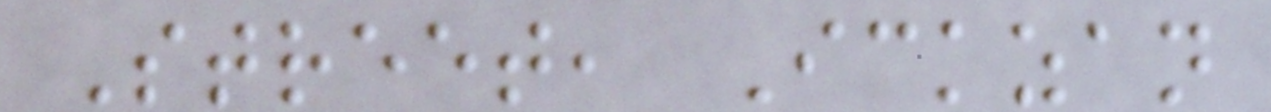Street, Ickzan
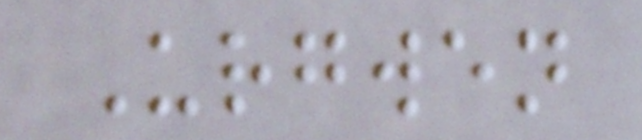Urgwen
